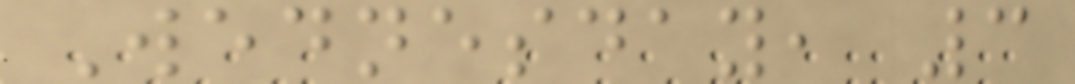Wednesday, 3
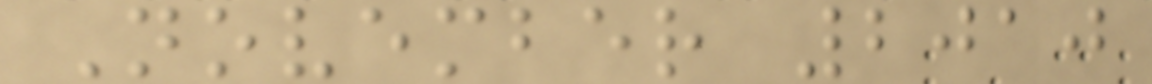November 2010
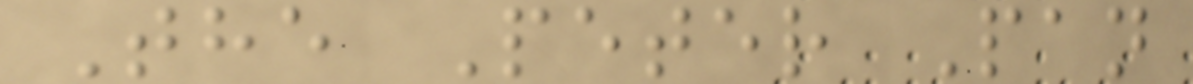The Peter Pan
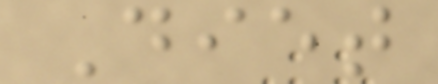Diet
